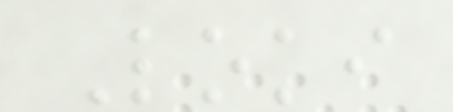Loki
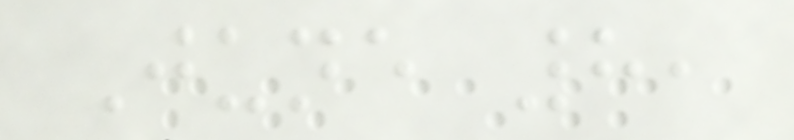June 8,
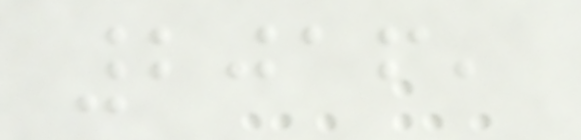2016,
